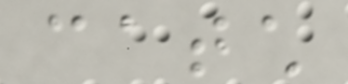catch
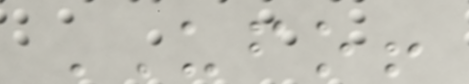UFO!
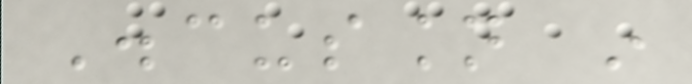Discussion in
